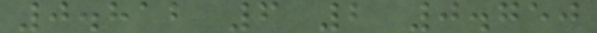0.812 6 2 0.750
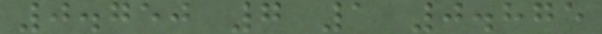0.750 7 1 0.875
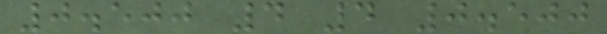0.500 4 4 0.500
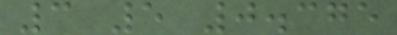3 5 0.375
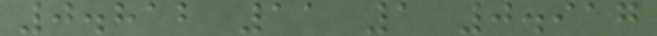0.812 11 1 0.917
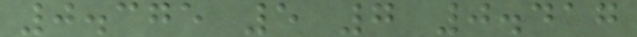0.375 5 7 0.417
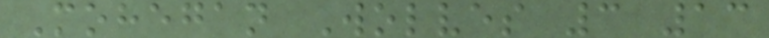Mohegan Wolves 3 13
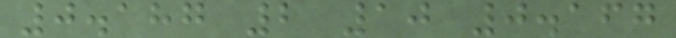0.187 2 10 0.167
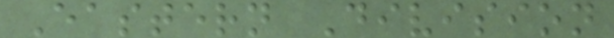Eastern Division
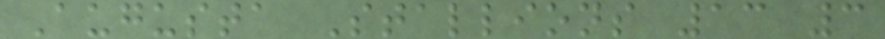Augusta Stallions 13 3
